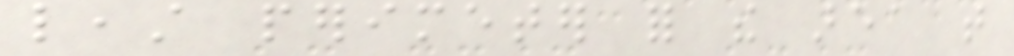least perimeter for the area that
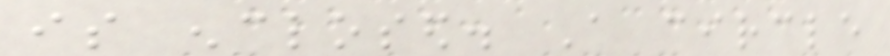is enclosed. A circle
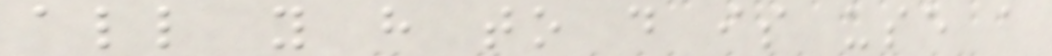all you have to do is use a
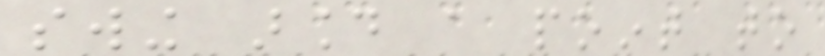swing around a point to
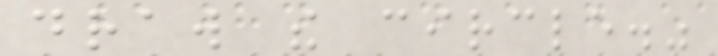draw the circle."
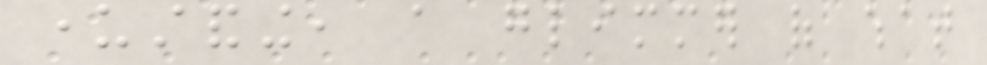understanding, a glimmer of what
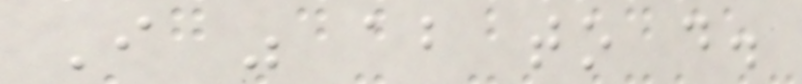I was about to do.
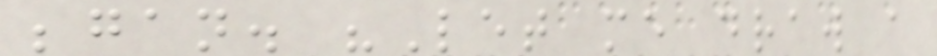began. "Let me draw a
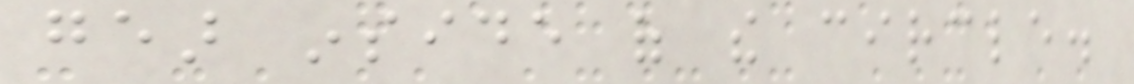gear inside of the circle.
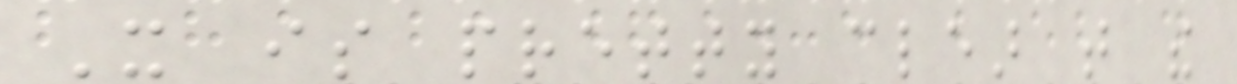It is pretty clear that the
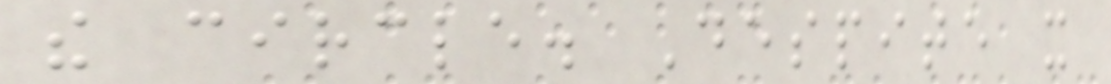the circle. Despite it
